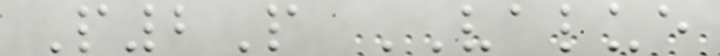P2P VALUE
